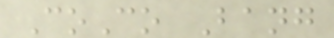CoCo Bang
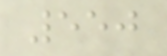550
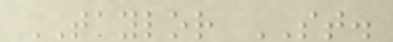TAYLOR ST.
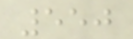550
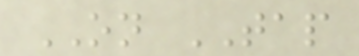ON TAP
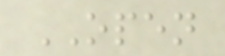OPEN
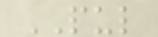PUL
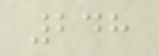248
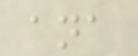ana
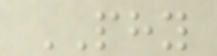PHY
